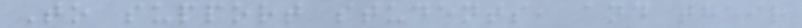To support students, and their
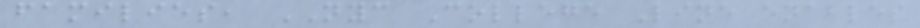families, NYC College Line enables
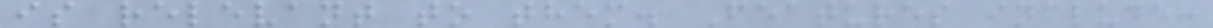is relevant to them. Features include:
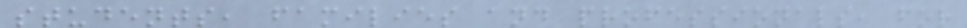students, families and professionals, for
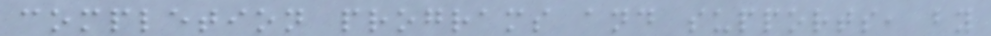completion programs and supports, by
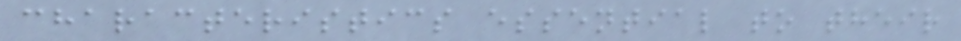characteristics essential to their
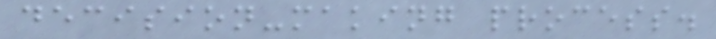decision-making process.
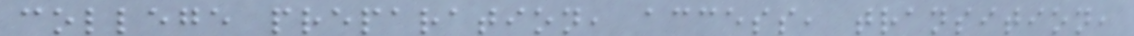college preparation, access, transition,
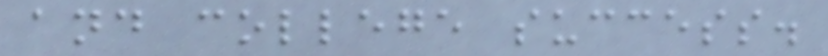and college success.
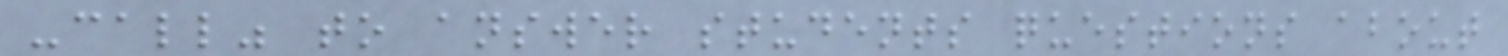-call" to answer students questions about
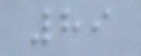89
